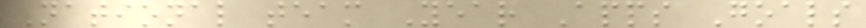National team Year Apps Goals
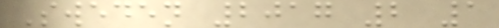Sweden 2017 2 1
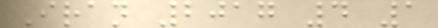Iran 2017 4 1
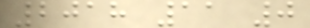2018 11 0
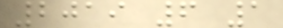2019 6 1
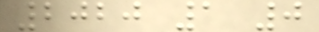2020 1 0
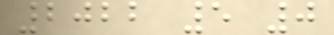2022 5 0
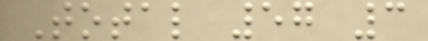Total 57 3
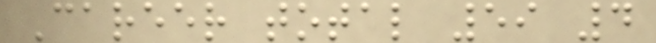Career total 59 4
